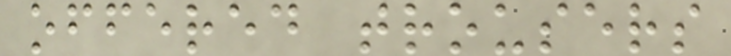offered trousers
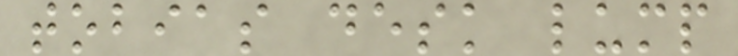tobias desk lump
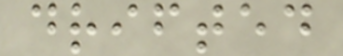drifted
